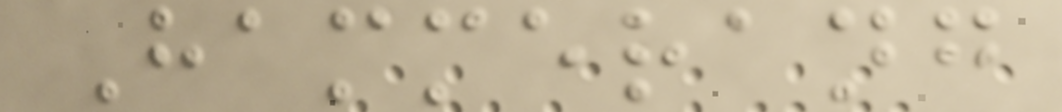Hammerang
